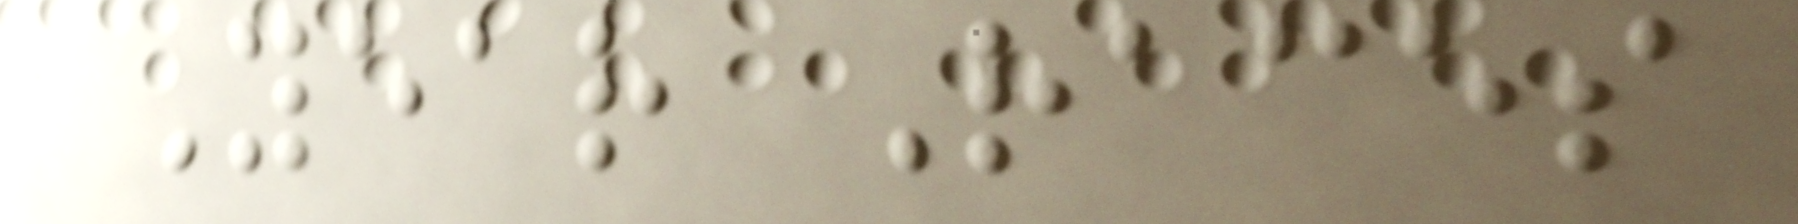Year Races
